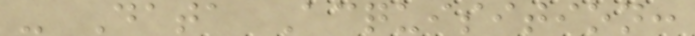- Data Acquisition:
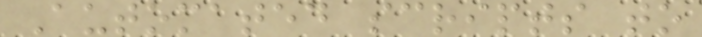Automated scripts to
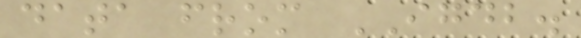data from IGDB.
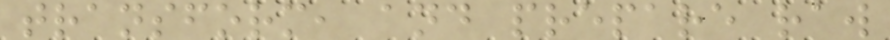transform, and prepare raw
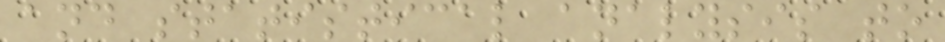and statistical analysis to
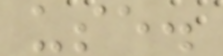use.
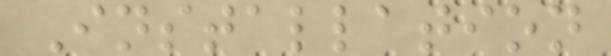Installation
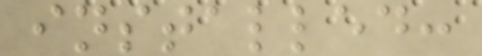installed:
